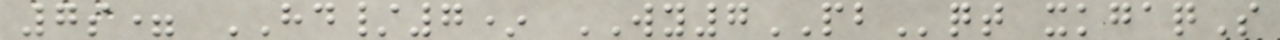7s= HD/7* WY7PBqt xkgaqS
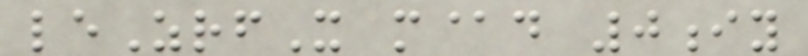leZrfX m@d 0iy
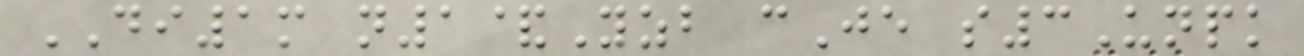DI1m n1&Yzb cJe s3Unpk
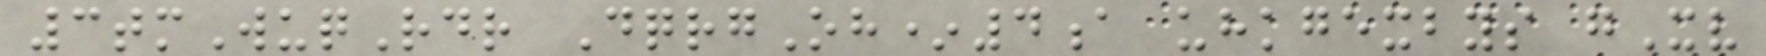3tmWuqRdr DqrgOh*4a uhkgexbys gXv
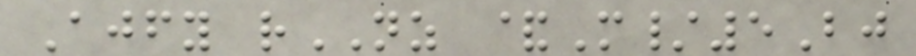Ajfy rNZ &M/5Bj
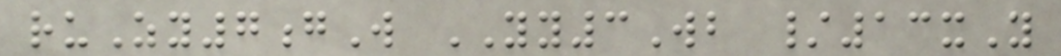ruZy7gW YY3Wb /13xY
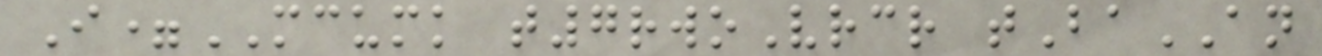I=MCUMK t7rwoVrcr tBaAN
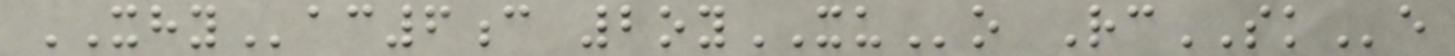XHYac6c 2oyXUo RcSKe
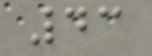43
